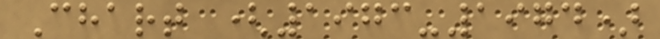Chart (1973-1974)
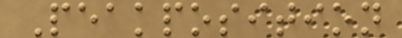Peakposition
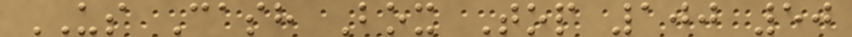US Cash Box Top 100 50
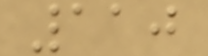110
